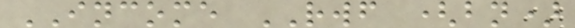INCOME RWF (bn)
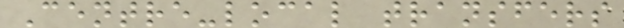Centre-local transfers
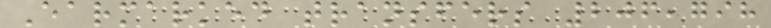Earmarked transfers 206,798
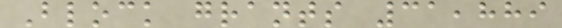Block grants 31,889
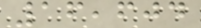16,604
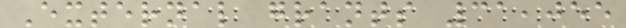External grants 31,055
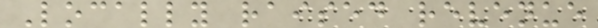Locally raised revenue
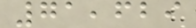71,629
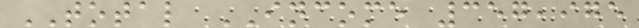TOTAL INCOME 357,975
